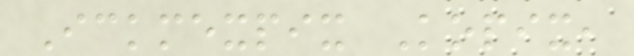Ickmexpix Kopix,
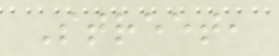Street,
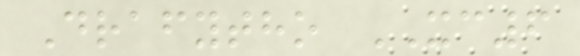Drafytho XC6
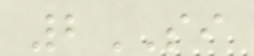2SI
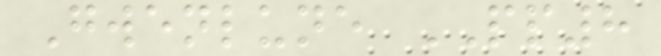Gwenlune PP8
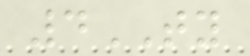4TY
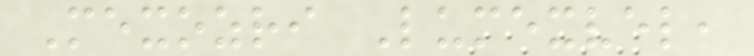Mexozri Lumexvel,
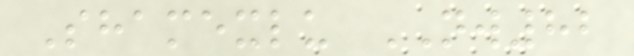Shamexlu NW82
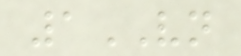1VN
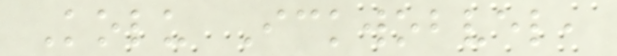Kolu Ickwobvel,
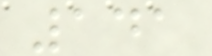141
